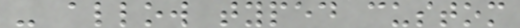- allow typed custom
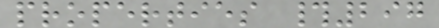properties #297
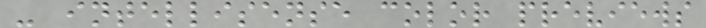- intellisense color previews
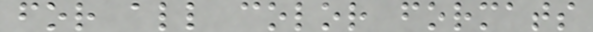for all color formats
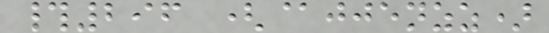#296 (@jjenzz)
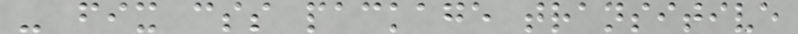- fix css package transitive
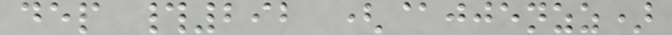dep #292 (@jjenzz)
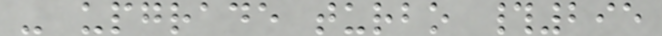- upgrade turbo #295
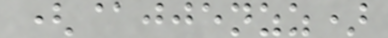(@jjenzz)
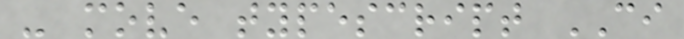- move typescript CI
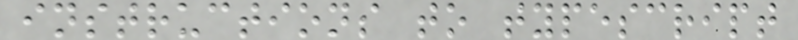instructions to typescript
